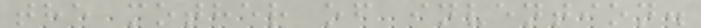the mother of invention.
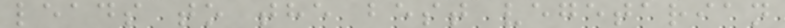leads to the best vegetarian
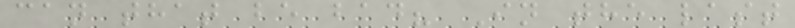can that be bad? In the last
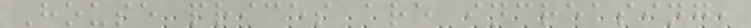House prices are increasing,
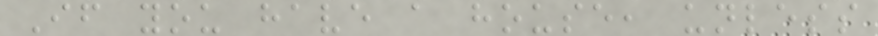If you have a house, unless
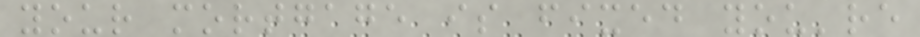your mortgage is fixed you're
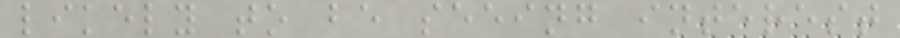likely to be seeing interest
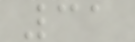31
